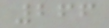266
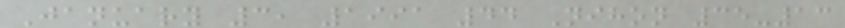January 3, 1991 44 Nihon 35-13
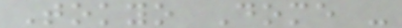Tokyo Dome -
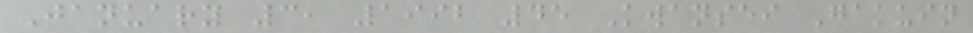January 3, 1992 45 Kwansei Gakuin
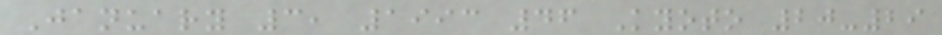January 3, 1993 46 Kyoto 20-29
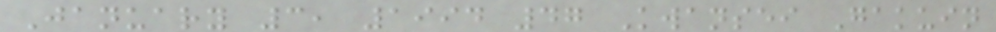January 3, 1994 47 Kwansei Gakuin
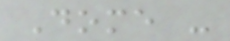Dome -
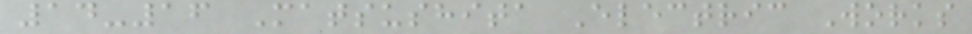14-16 Matsushita Electric Works
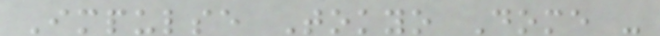Impulse Tokyo Dome -
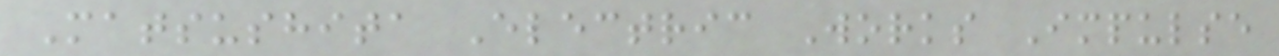Matsushita Electric Works Impulse
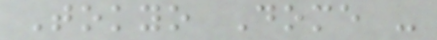Tokyo Dome -
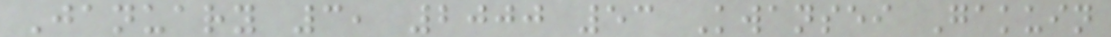January 3, 2000 53 Kwansei Gakuin
